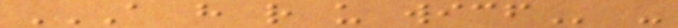A H R U WICF -
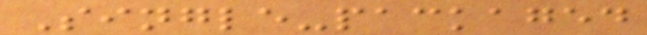Single-packaged
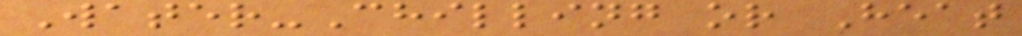Water-Chilling or Heat
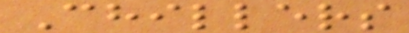Chillers
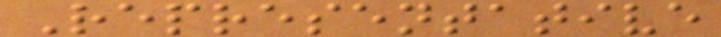Representative
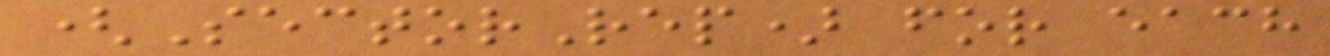(SectorRep) for each
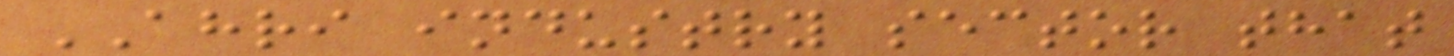AHRI industry sector that
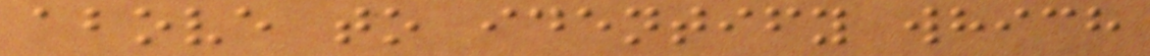above to identify which
